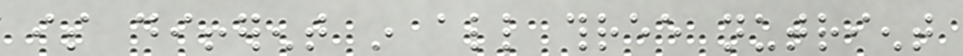is different in all three nutrient
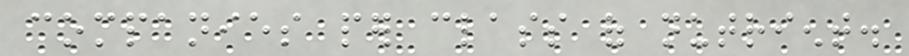companies per class of nutrient.
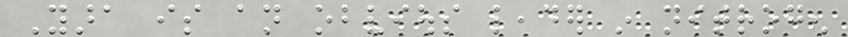Yara is an obvious leader in nitrogen
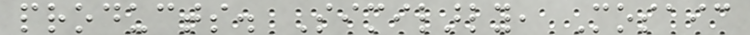products. Similarly, Mosaic
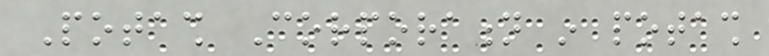Potash Corporation in potash
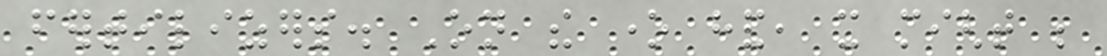fertilizers. On the one hand, it might be
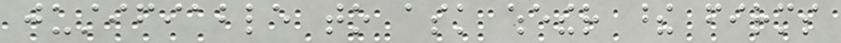justifiable to ask whether these firms
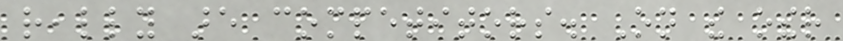really are competitors. On the other
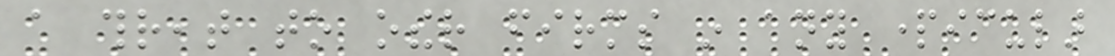a threat to other firms in any particular
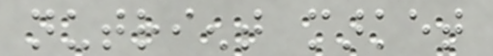nutrient market
